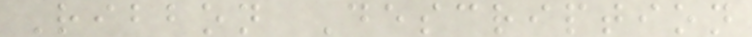Ribbon Description
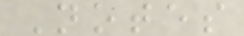Notes
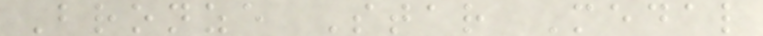Bronze Star Medal
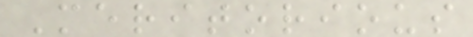Meritorious
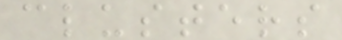clusters
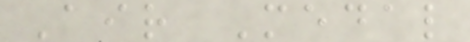Air Medal
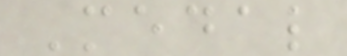Medal
